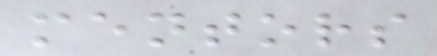mentors
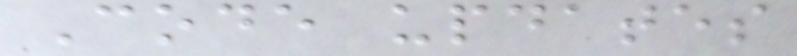Code updates
